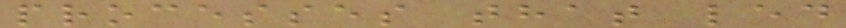processes that led
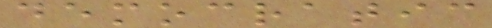democratic
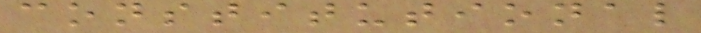constitutional
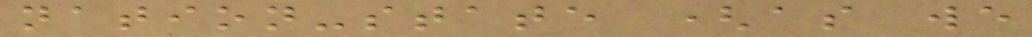nation-state (as we
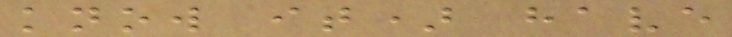know it) have
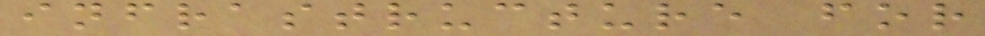infrastructure for
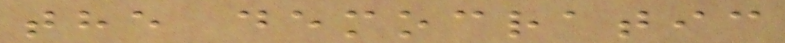the democratic
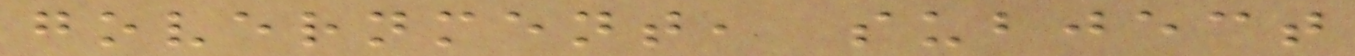government, subject
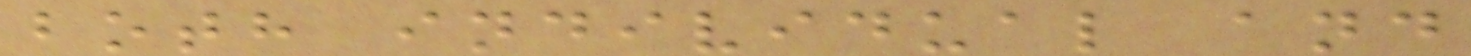both individual and
